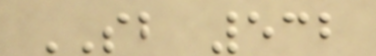SB 532
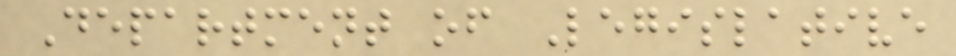Department of Legislative
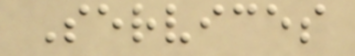Services
